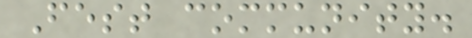Fest community.
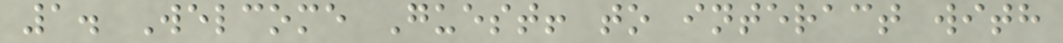1. Welcome Guest! to interact with
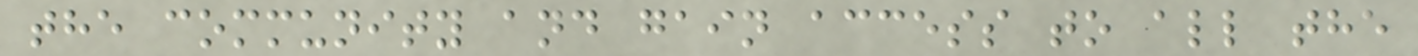the community and gain access to all the
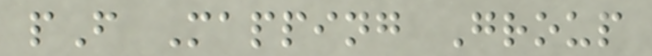pF Mapping Group
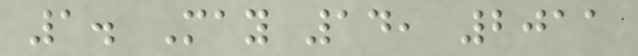1. May 14, 2011
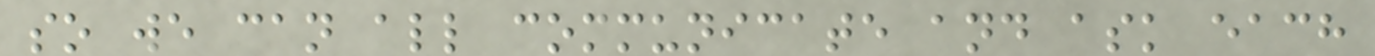so we can all communicate and ask each
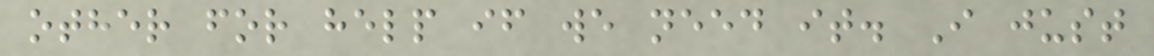other for help if we need it. I just
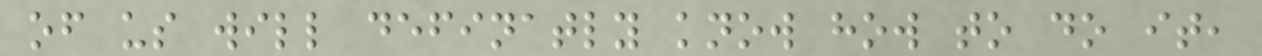of us will definatly know how to do it,
